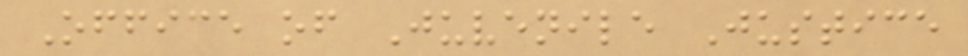Office of Juvenile Justice
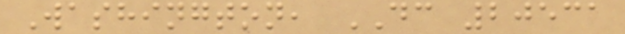Washington, DC 20531
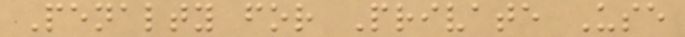Penalty for Private Use
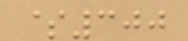$300
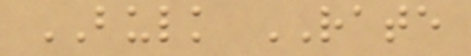BULK RATE
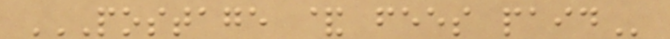POSTAGE & FEES PAID
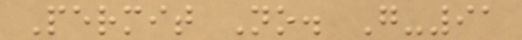Permit No. G-91
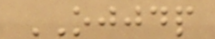OJJDP
